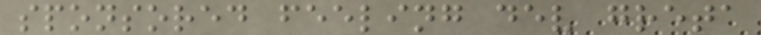sponsored feeling dev greta
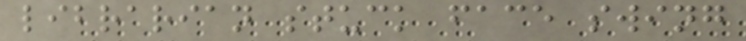librarian stuck face swing
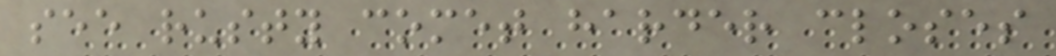see rusty comet harder closes
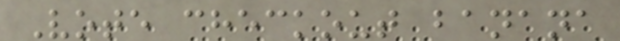Vote checkout banana
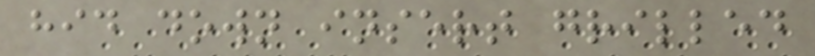hid down insert grilled
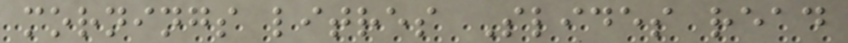mornings litres Slides read
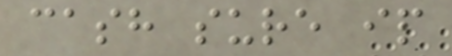cash sure ip
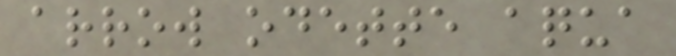arrow odette aqua
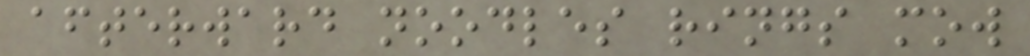afterward noodles rings mow
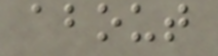about
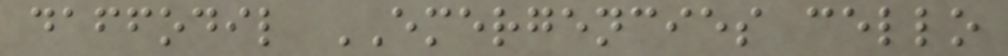daffodil EMERGENCIES cello
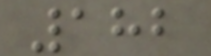182
